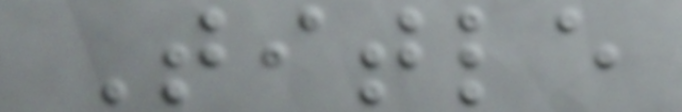Title
